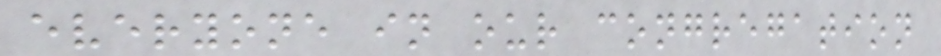everyone in our congregation
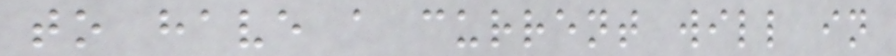to have a current will in
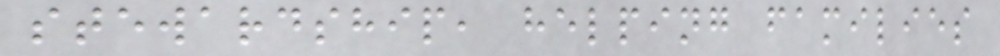stewardship, helping families
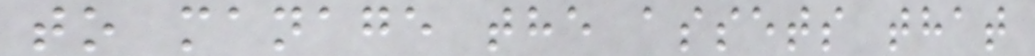to manage the assets that
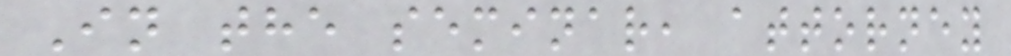In the seminar, attorney
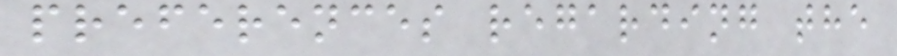preferences regarding the
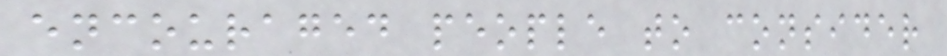encouraged people to consider
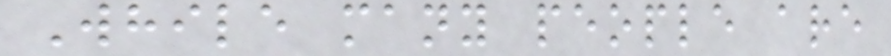While many people are
